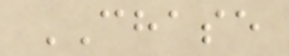CHASE
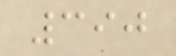390
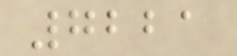7221
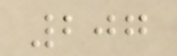207
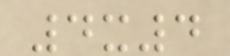4x4
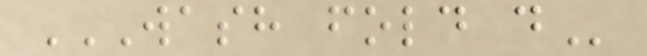WASH FOLD D
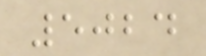5024
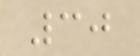30
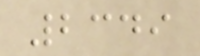2349
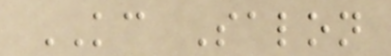KC Salon
